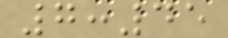7:45
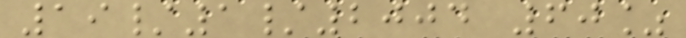19/1/2004 60%
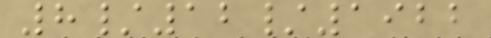8/12/1922
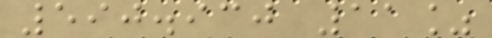590.930 11%
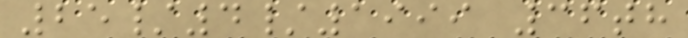25/4/1999 36th
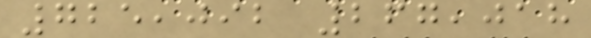725,092 267,018
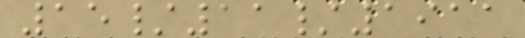15/11/1911
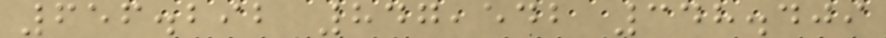656.292 847,542 348.409
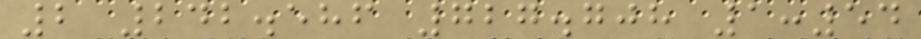2 242.586 727.708 1:54
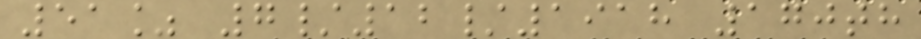51% 7/12/1918 170th
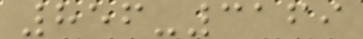856-3169
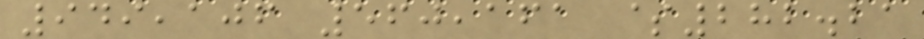949,106 560,161 $282.21
